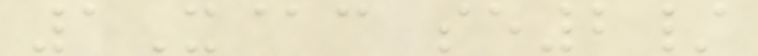1X@c se2/
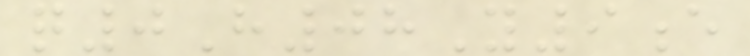q0H08Y9e
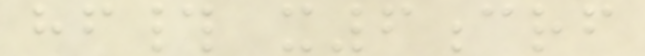hf# x6crf
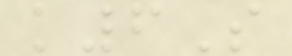k6S
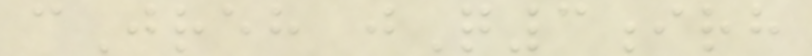cJreh jQ3irh
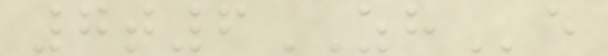7t6ZHe
